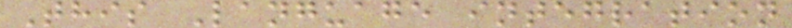This Language integration
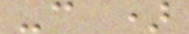-c )
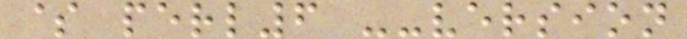$ perl6 --version
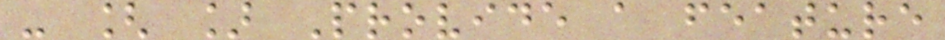- [ ] Provide a feature
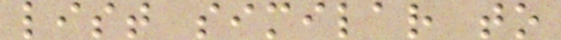list similar to
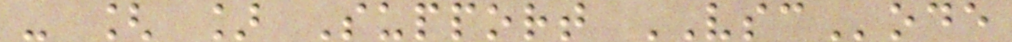- [ ] Support VSCode
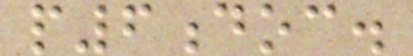p6doc.
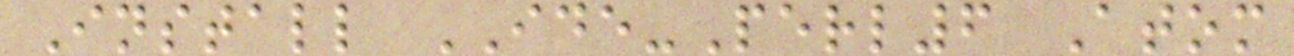Install IDE-Perl6 Atom
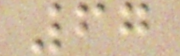67
